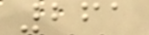261
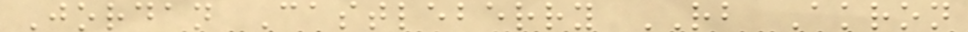Jordan Castleberry RB Akron
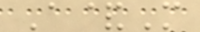A&M
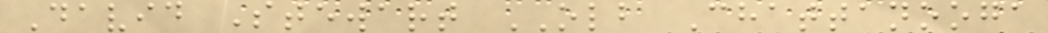David Stewart OLB Chattanooga
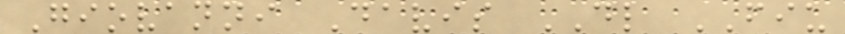Giovanni Davis DL FIU
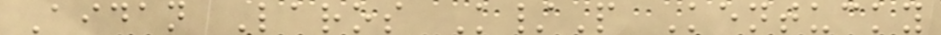Aidan Laros K/P Kentucky
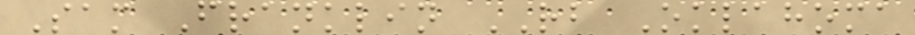Sam Franklin RB Oklahoma
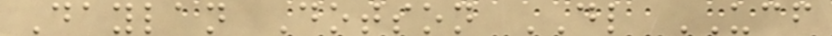Daylan Dotson DL UCF
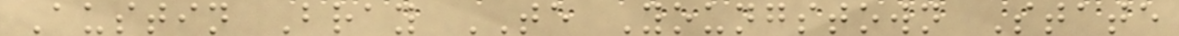Austin Bray TE Youngstown State
